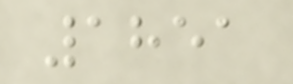1851
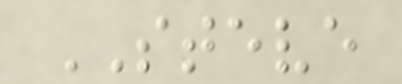STEVE
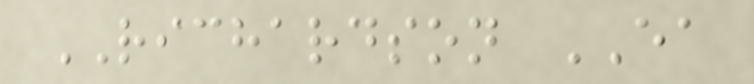RICHARDSON EA
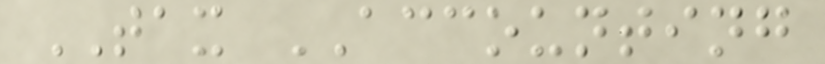TAX ACCOUNTING
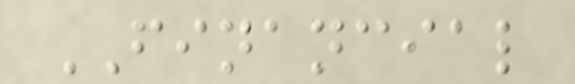FINANCIAL
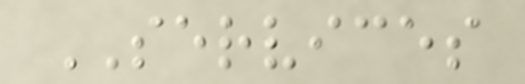SERVICES
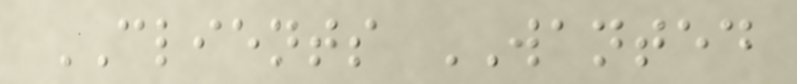CLIENTS WANTED
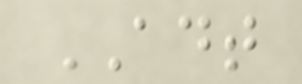ADT
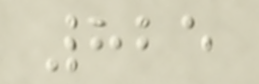825
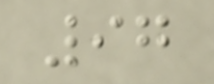97
